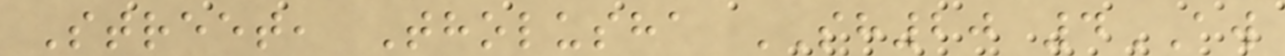Street, Tholusha SH20 4AW
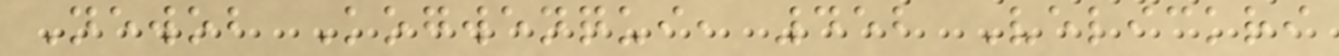Newob Kogwenqui, 452 Velickri
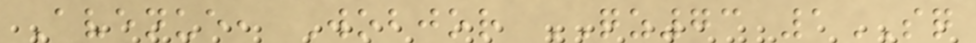Avenue, Wobjor QZ73 1SQ
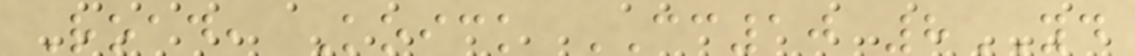Road, Koick CC10 8YD
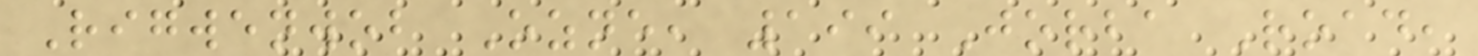Rigwenwob Ozne, 199 Jorba Road,
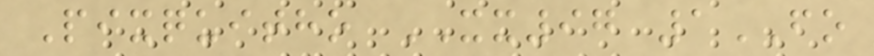Pixquitho XX97 1FO
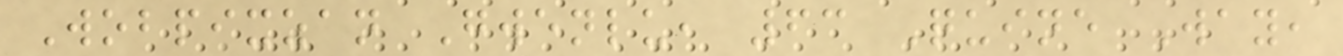Wobpixzan Gwenlu, 63 Quine Way,
